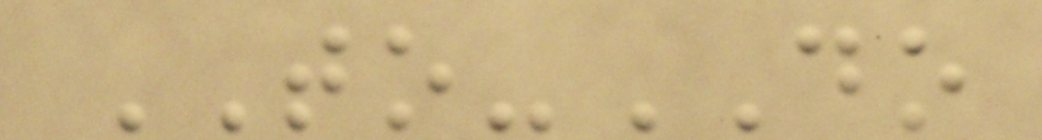TO-DO
